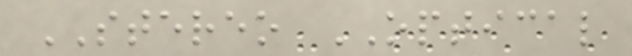STEREO OPTICAL
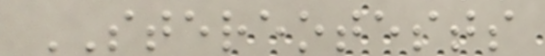STEREOTESTS
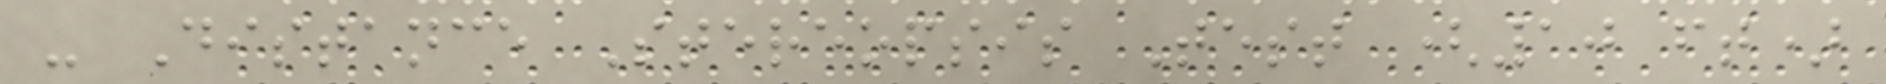- Distance Stereopsis Test (10 ft)
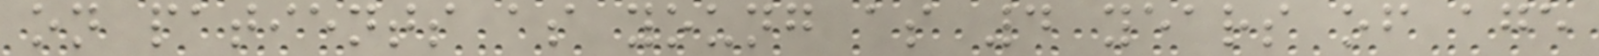on patients as young as 4 years of age
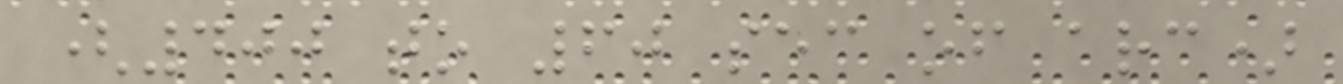(400 to 60 sec of arc)
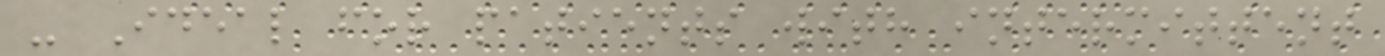- Ideal for patients with intermittent
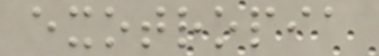exotropia
